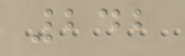242
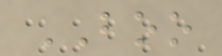BOO
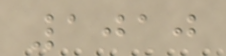1010
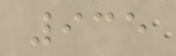935
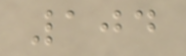104
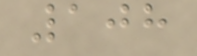108
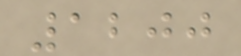1200
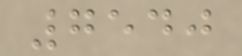7540
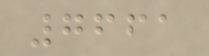7661
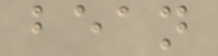bean
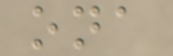ona
